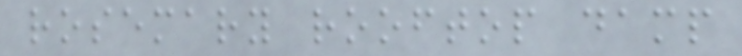rosemary rooftop damp
